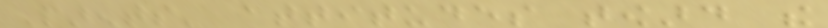Parents' attitudes toward the
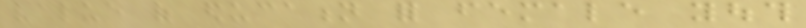value of education for female youth
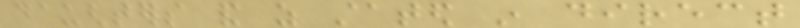daughters and as stated in direct
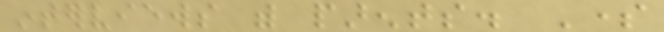interviews with parents. Some
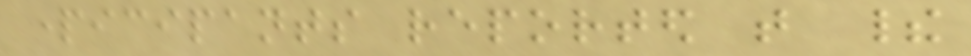participants reported that their
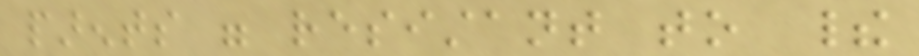parents were resistant to their
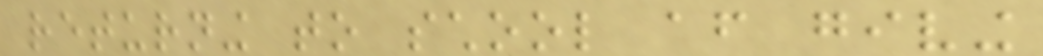returning to school after giving
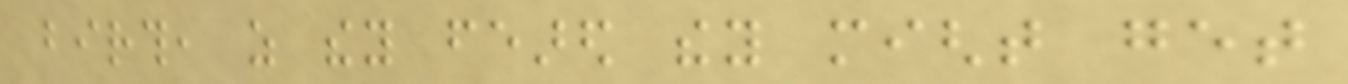birth, as they feared they might get
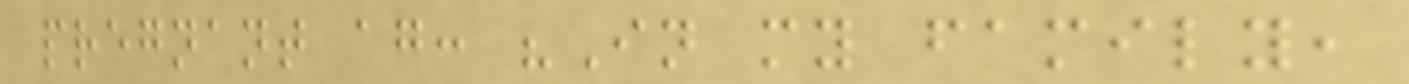pregnant again: "In my family,
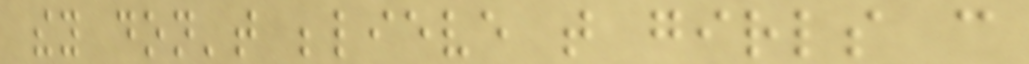they don't believe that girls can
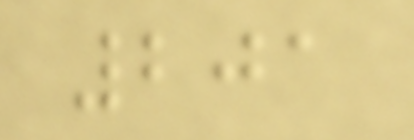201
